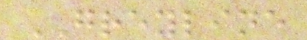GREYLINE
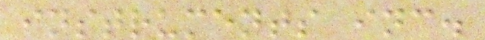instruments inc.
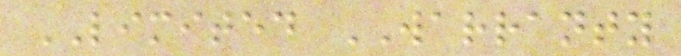LIMITED WARRANTY
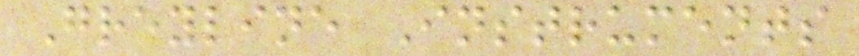Greyline Instruments
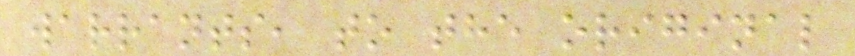warrants, to the original
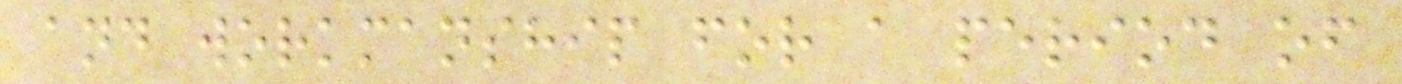and workmanship for a period of
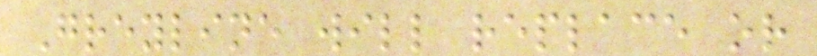Greyline will replace or
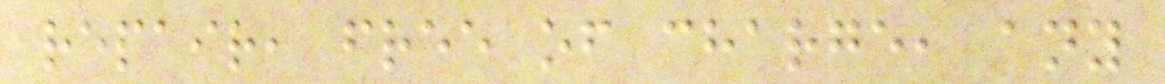repair, free of charge, any
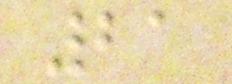21
